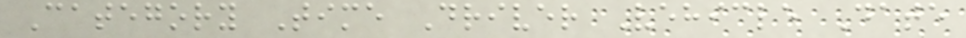Category Time Driver Vehicle Date
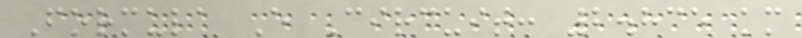Formula E Circuit: 2.835 km
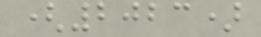(2023)
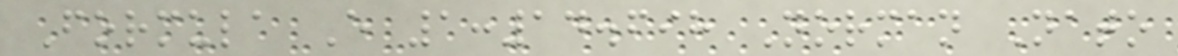Formula E 1:14.698 Norman Nato
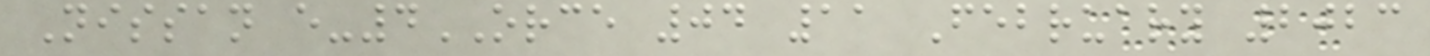Nissan e-4ORCE 04 11 February 2023
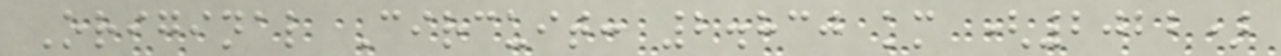Original Circuit: 2.830 km (2022)
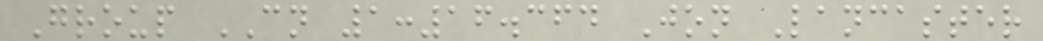Group CN 1:16.364 Jon Lancaster
